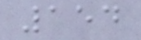154
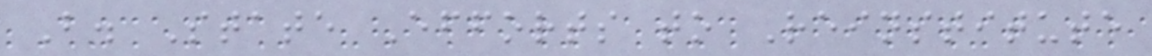B. State Efforts to Reinstitute
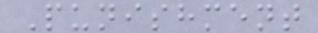Punishment
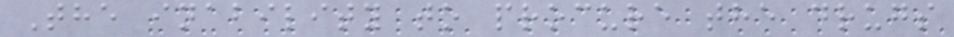The inability to procure the drugs
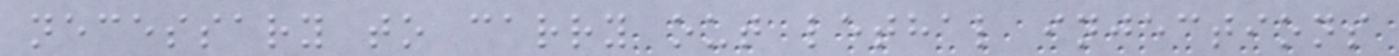necessary to carry out lethal injections
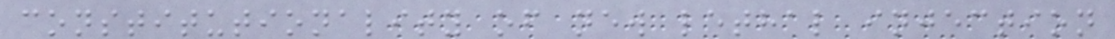constitutionality of new lethal injection
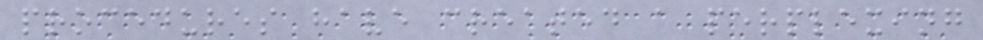procedures have created a perplexing
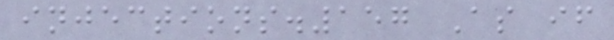injections.157 As if
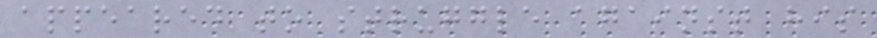appeared to struggle against his
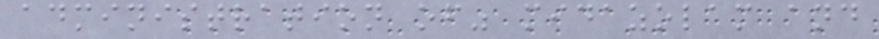administration of" midazolam and
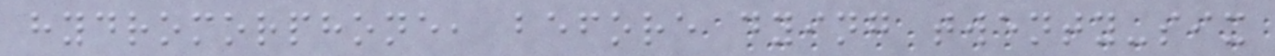hydromorphone, before dying twenty-six
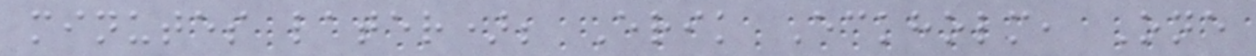minutes later); Erik Eckholm, One
